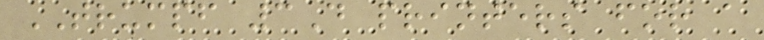TRUMPF 3D printers for a
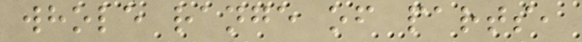whole range of parts,
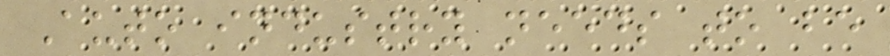Auto industry needs to be
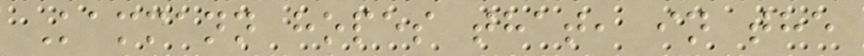Kammann hopes that, in the
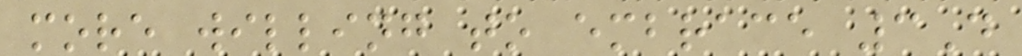more willing to embrace 3D
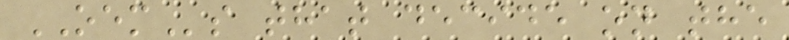OEMs that decide on the
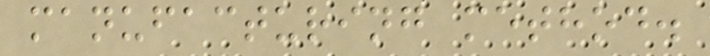manufacturing method.
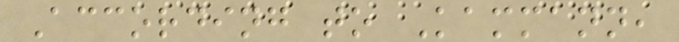According to Kammann,
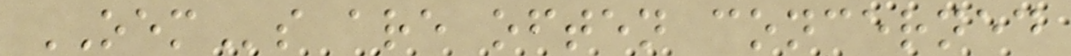OEMs are often concerned
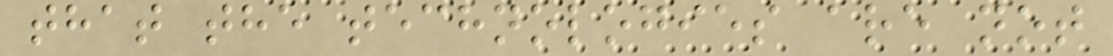that the technologies are not
